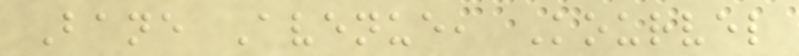Bane Avenue, Kourvel
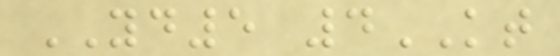YD5 4KT
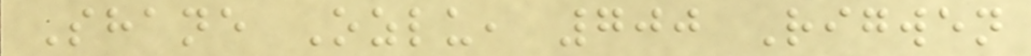Shane Ozlu, 700 Rigwen
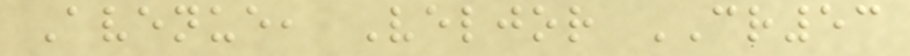Avenue, Veljor CR53
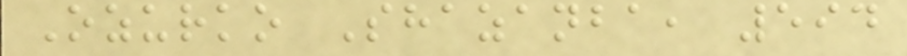Ozurko Shazanba, 594
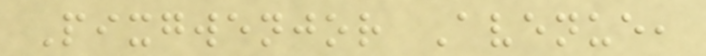Pixgwenjor Avenue,
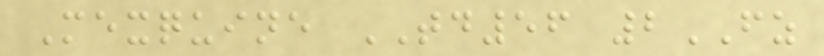Mexquine TD56 2FZ
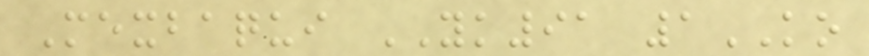Mexbaqui YK91 1KO
